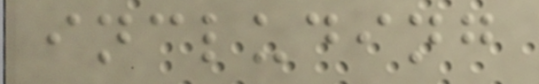including
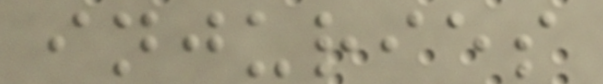injuries
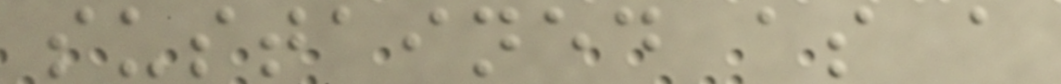sustained as a
